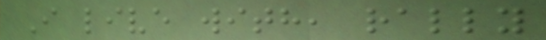I live with, rally
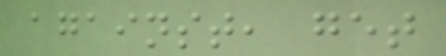against, get
